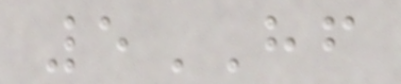5HF
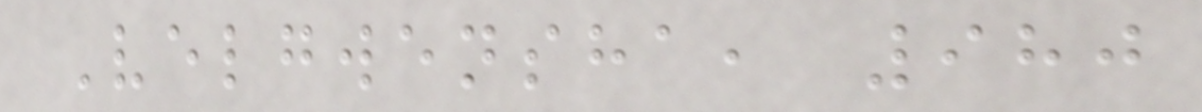Velgwensha, 980
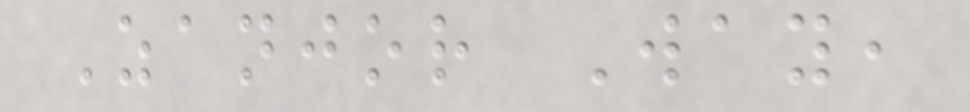Zanjor Way,
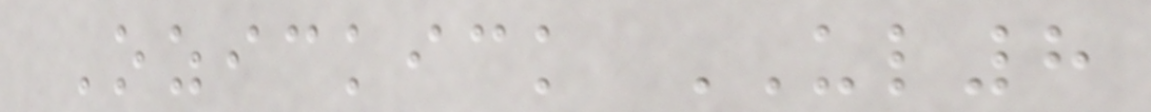Ozickick UL8
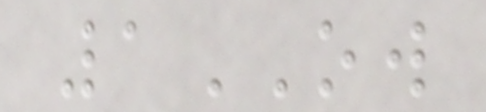1OW
